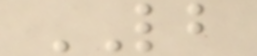LB
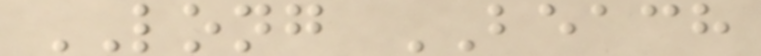LONG BEACH
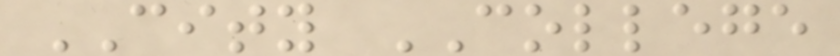CITY COLLEGE
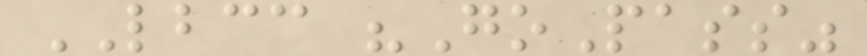LBCC "GoPass"
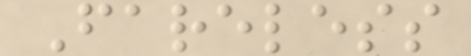Fareless
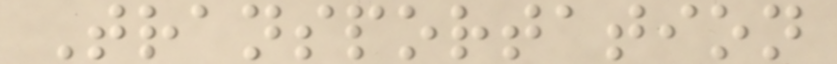Transportation
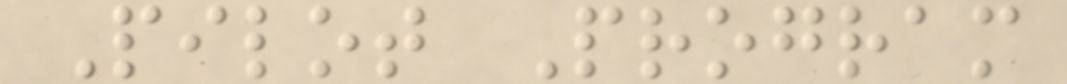Pilot Program
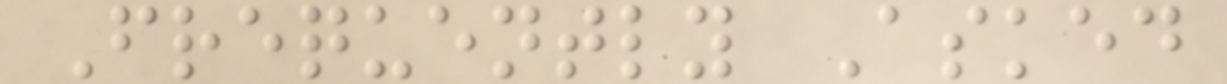Frequently Asked
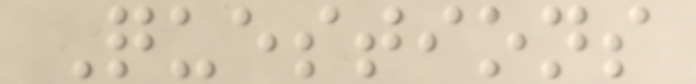Questions
